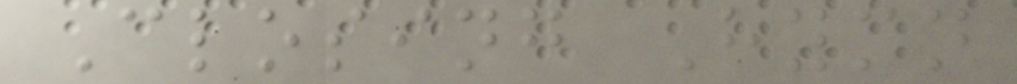Closing Hymn
